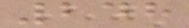248
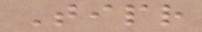Tipr
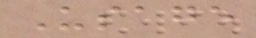Usage
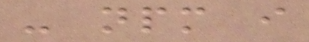- npm i
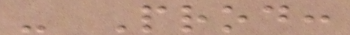- Prod:
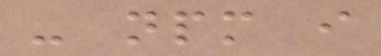- npm i
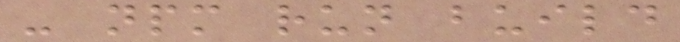- npm run build
